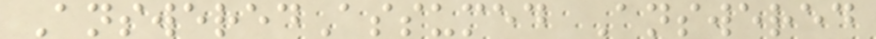AnsweredAssumed Answered
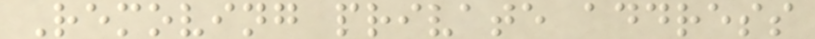Removing private address
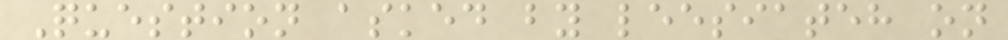Question asked by leesiateh on
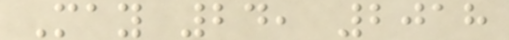May 24, 2018
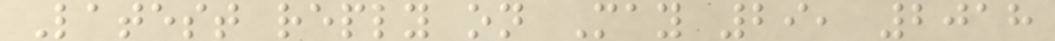Latest reply on May 29, 2018
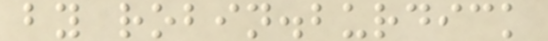by robin.burdick
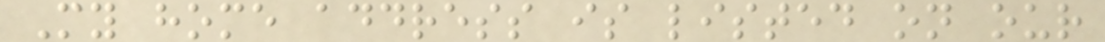My home address is listed on our
